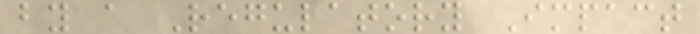by a Regulatory Impact
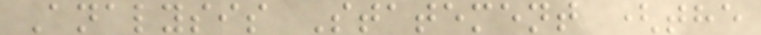Analysis Statement (the
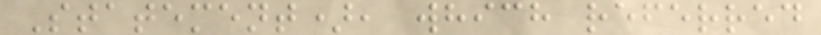Statement), which referred
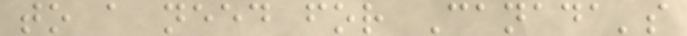to a need for Canada's
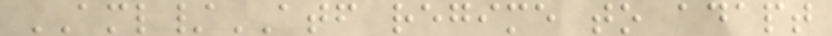AML/ATF regime to adapt
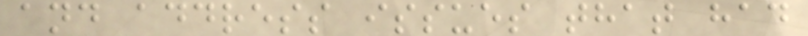and address issues that had
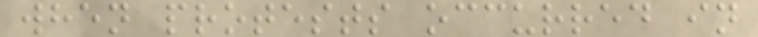when protests occurred in
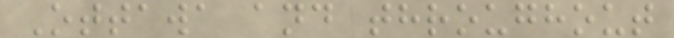Ottawa and throughout
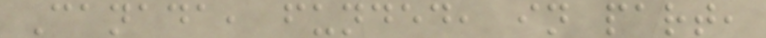Canada, funded, in part,
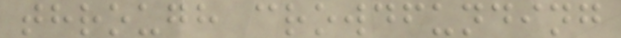through crowdfunding
